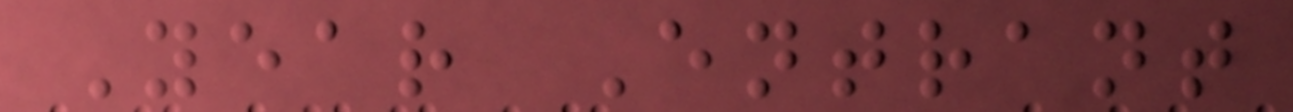Year Entrant
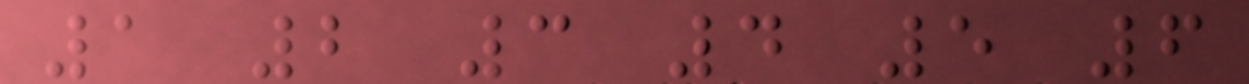1 2 3 4 5 6
